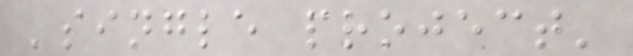'single project'
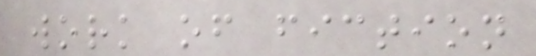work of fiction
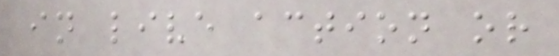in live action or
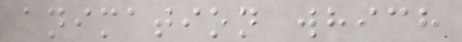animation which
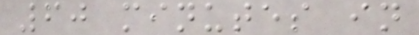60 minutes in
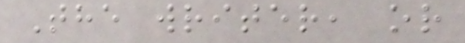The writer, or
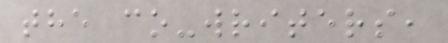the co-writers,
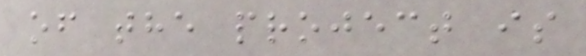of the project is
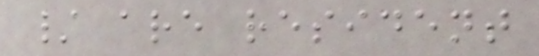/ are resident
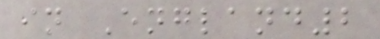in England2
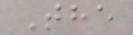The
